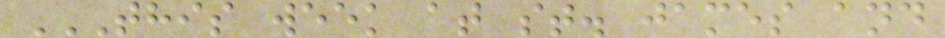THIS WEEK AT ST. JAMES AND
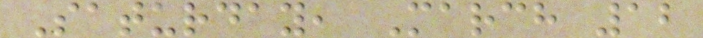Saturday, March 12
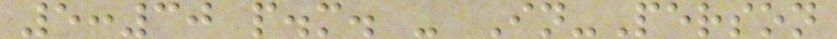5:30 p.m. - In-Person
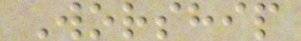Worship
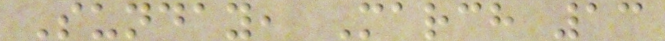Sunday, March 13
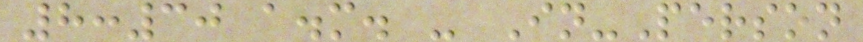8:30 a.m. - In-Person
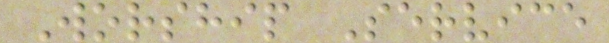Worship Service
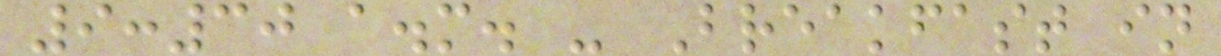9:30 a.m. - Breakfast in
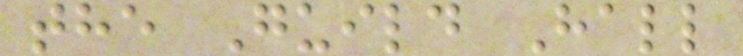the Guild Hall
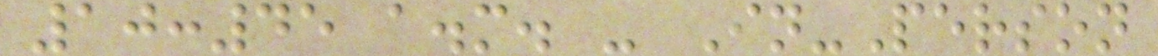10:45 a.m. - In-Person
